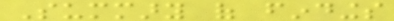Summary of findings
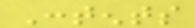Contents
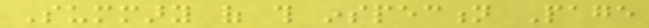Summary of this inspection Page
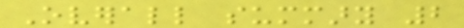Overall summary 2
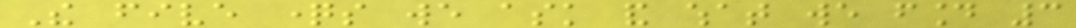The five questions we ask and what we found 3
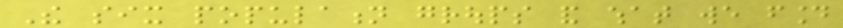The six population groups and what we found
